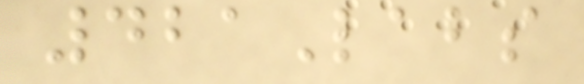421Labs
